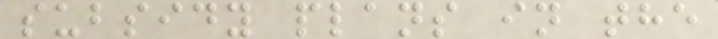subsidy plans in the
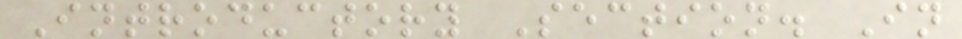Introductory Section. In
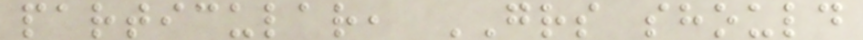particular, GRS should
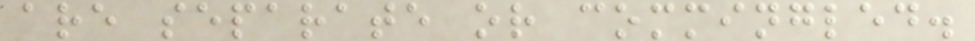are separate or commingled.
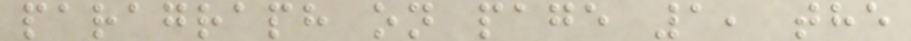paragraph on page 1, the
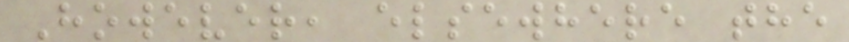However, elsewhere the
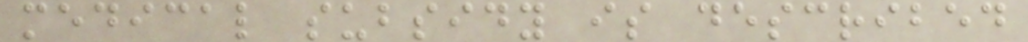medical subsidy is described
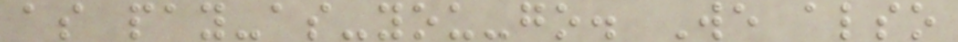as pay-as-you-go. We also
